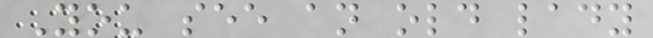You see an old lady
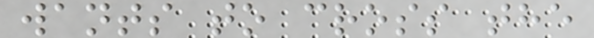wants to cross the
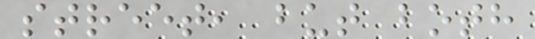street, but both
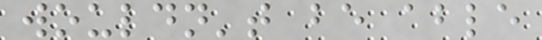wouldn't be able
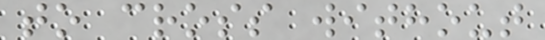to cross without
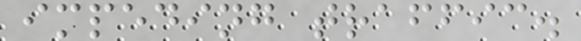impeding traffic.
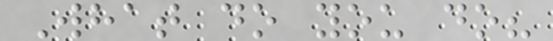What do you do?
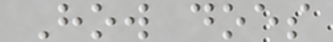How does
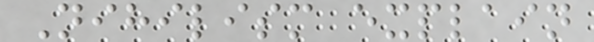Nihilism explain
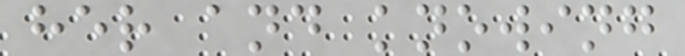her and knowing
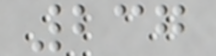237
